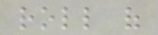roll of
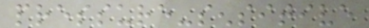pressure-sensitive
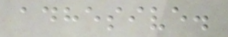adhesive.
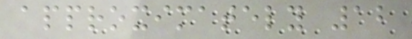approximately 12
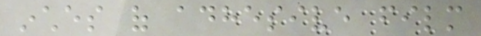inches of adhesive film
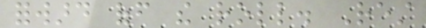forward off the roll. Rest
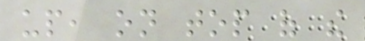up, on top of the
